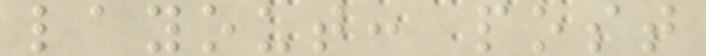layout: post
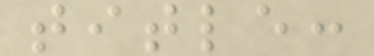title:
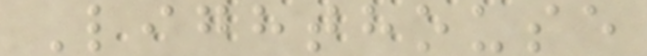Lighthouse
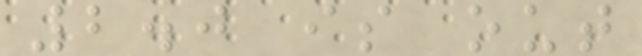2.0 is out
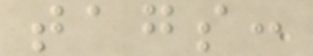tags:
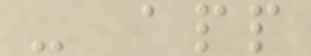- app
